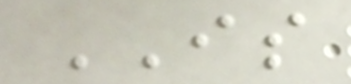IS
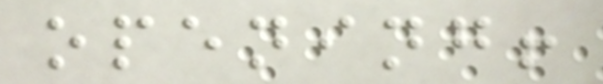opening!
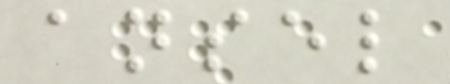ansel
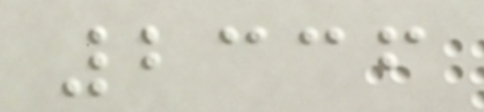2336
